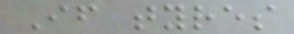If tyres
